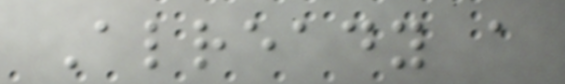Already a
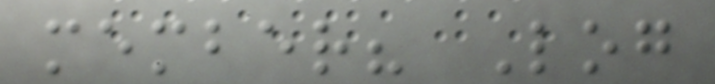member? Log
